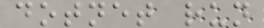dotnet run
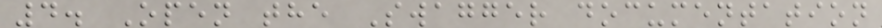4. Open the Swagger documentation
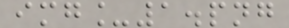img_1.png
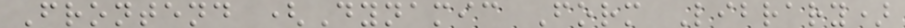Frontend (Dynamic Form Library)
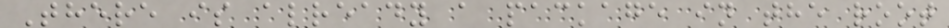There is already a package in the root
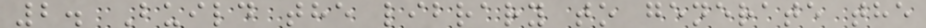2. Build the library to generate the
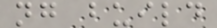ng build
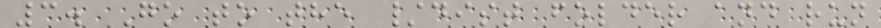3. Go to the /dist folder and run
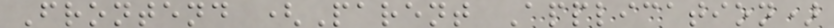Frontend (Parent Application)
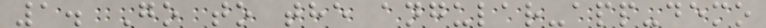1. Go to the angular-app-demo
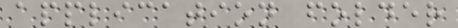application folder
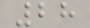28
